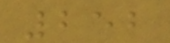252
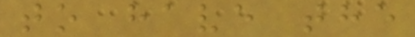to have the
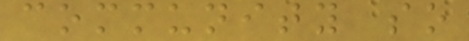community so
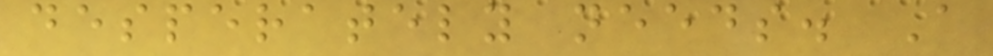desperately needs. A
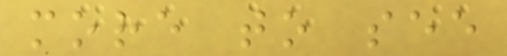more to see
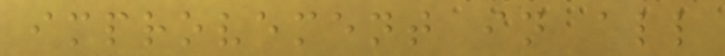improvement in all
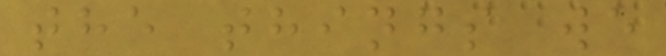the things we
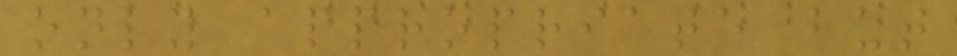only appropriate but
